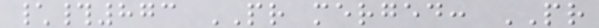\#873 PR merged: PR
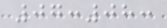07:08:
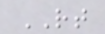RT
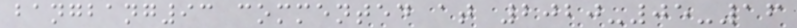bangbang93 commented at 2020-05-16
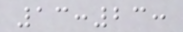13:23:
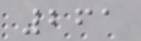261
